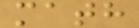math
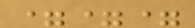===
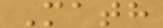Math
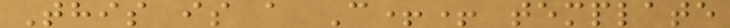This is a C++ template
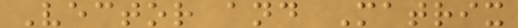Vector and Matrix
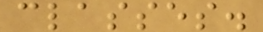classes.
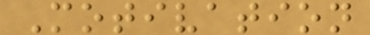Motivation
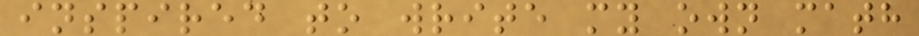inspired to write my own math
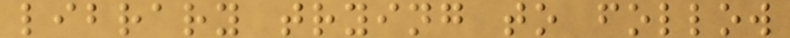library trying to follow
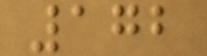172
